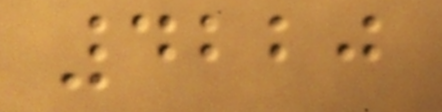4220
